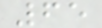65
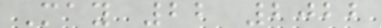May 22 2022
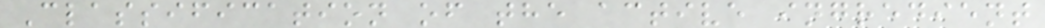Classification of the active ingredient
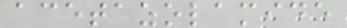acetazolamide
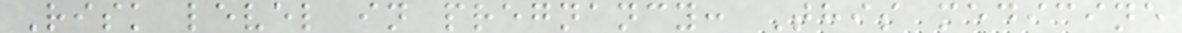Risk level in pregnancy: This medicine
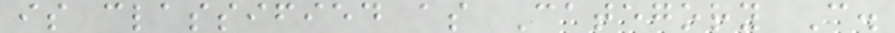is classified as Category C.
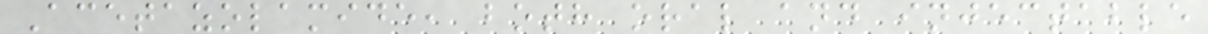Acetazolamide, both oral and injectable
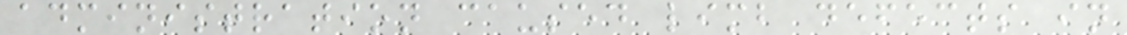administration caused limb defects in
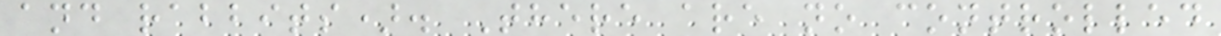and rabbits). There are no controlled
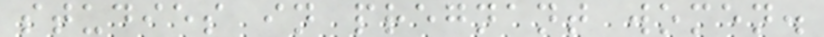studies in pregnant women.
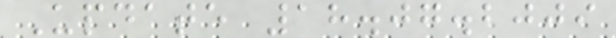Update 18.07.2009
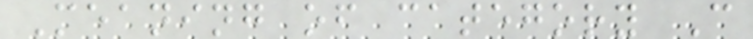Meaning of category C
